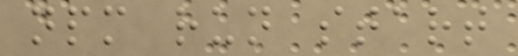npm run start
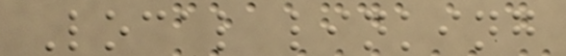Local linking
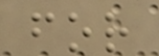for
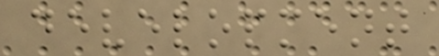development
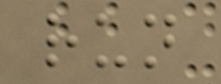run
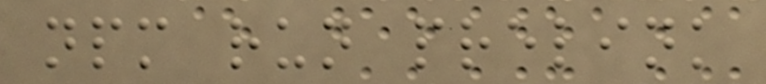npm run prelink
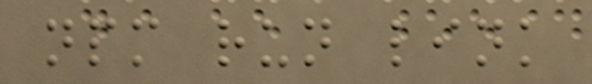npm run link
